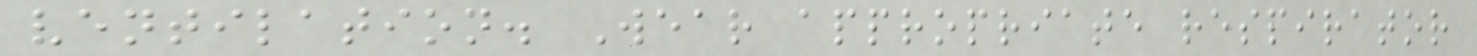ventilation. Wear appropriate respirator
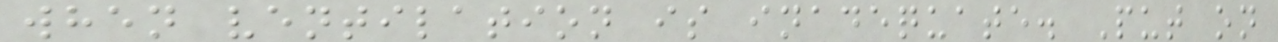when ventilation is inadequate. Put on
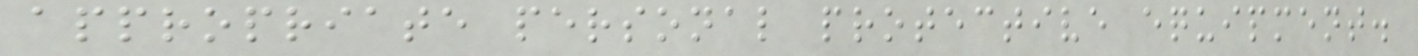appropriate personal protective equipment.
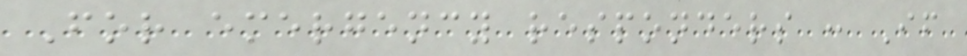For emergency responders : If
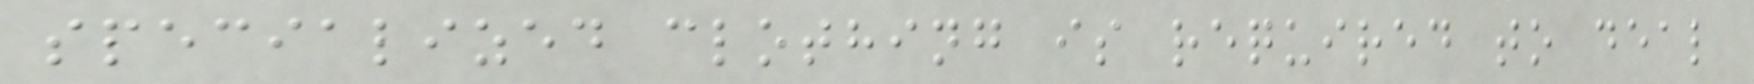specialized clothing is required to deal
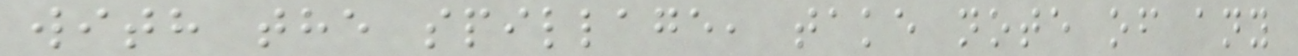with the spillage, take note of any
